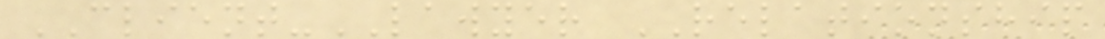CLIENT-LAWYER RELATIONSHIP
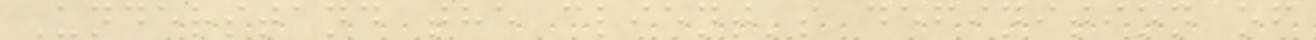Understand the client's definition of
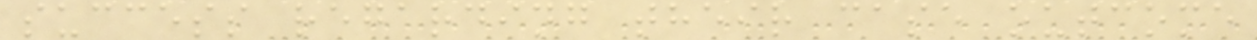success regarding their case outcome
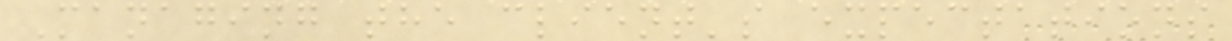Managing the client's expectations
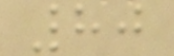80
